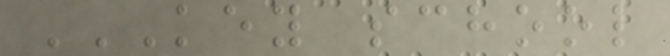KEY SCHOOL
